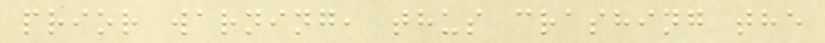prior warning, thus crashing the
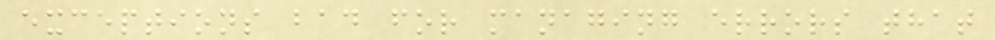exceptions bad for managing errors that
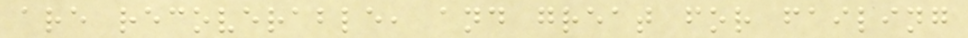are recoverable, and great for failing
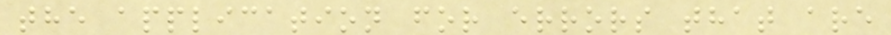the application for errors that are
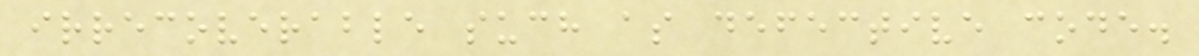irrecoverable such as defective code.
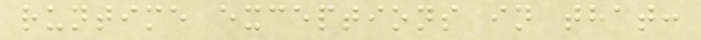runtime exceptions in that:
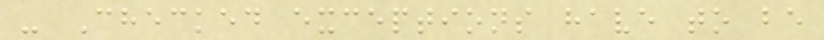- Checked exceptions have to be
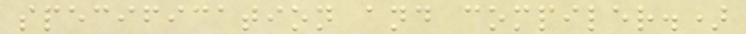specification and compiler.)
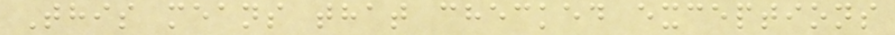This means that checked exceptions
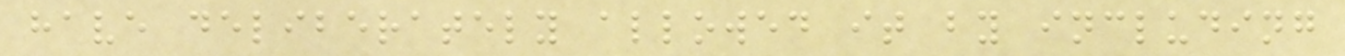have deliberately allowed it by including
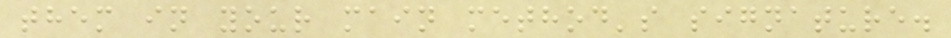them in your main method's signature.
